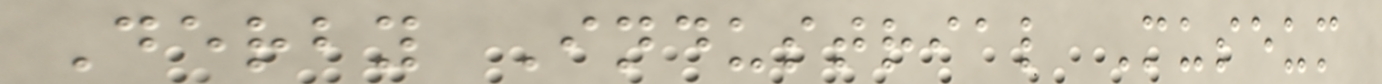Derby Industrial Museum
